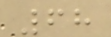68
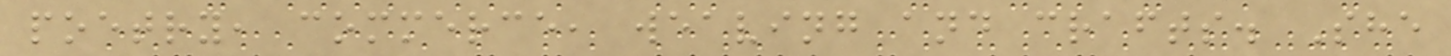poetry, commerce, weaving and crafts. She
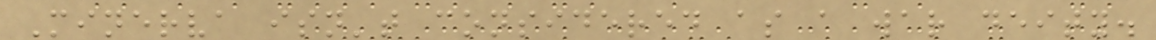Minerva isn't considered as a war deity.
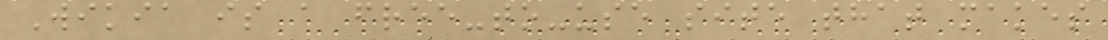Wikia is a free-to-use site that makes
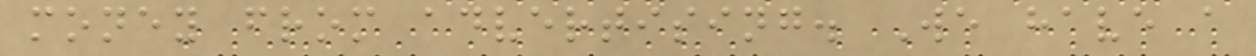money from advertising. We have a
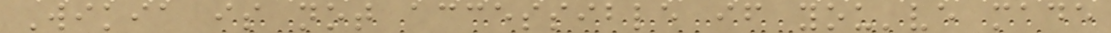Wikia is not accessible if you've made
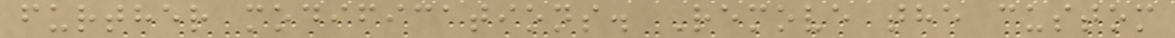further modifications. Remove the custom
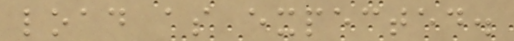load as expected.
